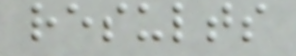results
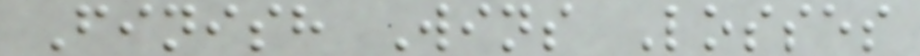Finish Wins Losses
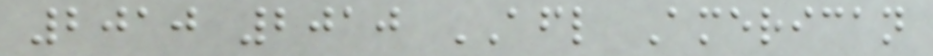2010 2010 AFL American
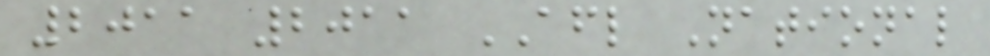2011 2011 AFL National
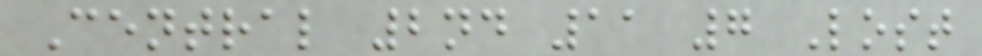Central 2nd 11 7 Lost
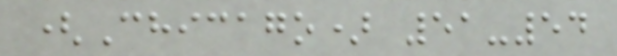(Chicago) 51-54
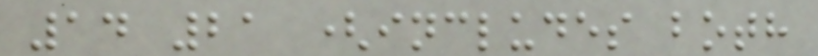14 21 (includes both
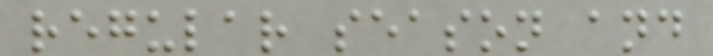regular season and
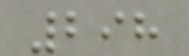298
